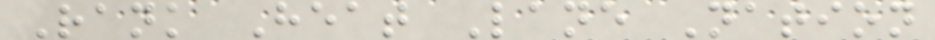Rank Heat Lane Nation
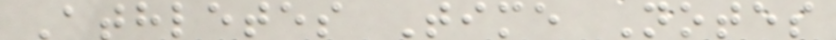Athletes Time Notes
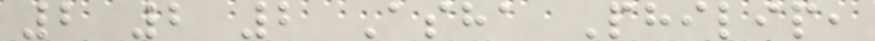2 2 2 Asha Philip,
